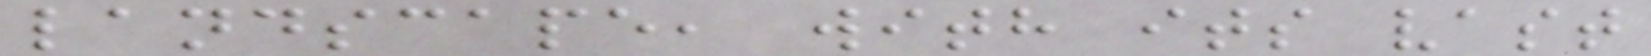landscape, with its vast
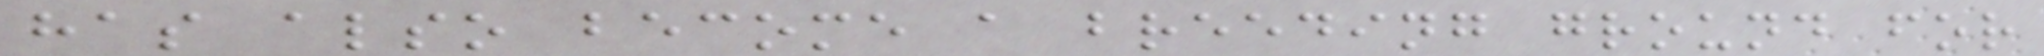has also become a breeding ground for
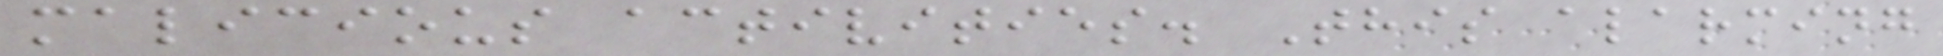malicious activities. This alarming
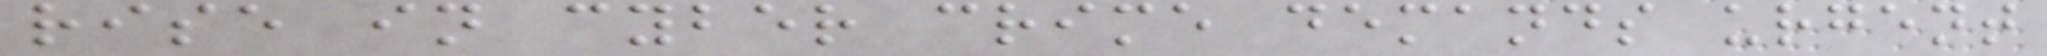rise in cyber crime demands urgent
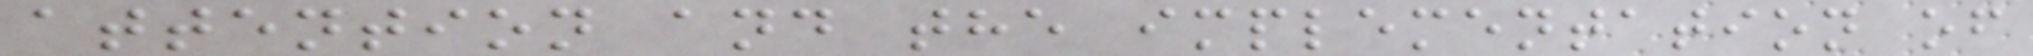attention and the implementation of
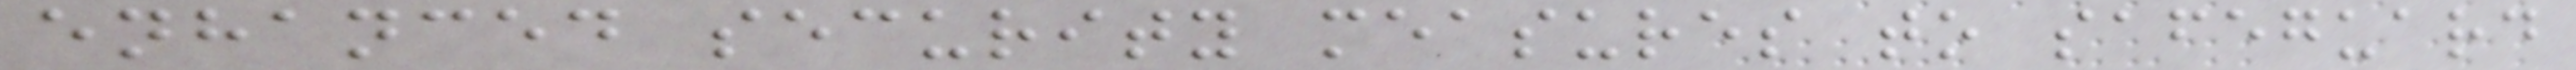enhanced security measures to safeguard
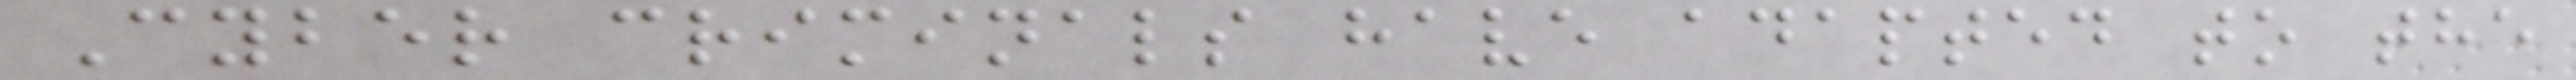Cyber criminals have adapted to the
